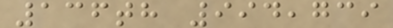136th 994,739
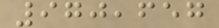970,657
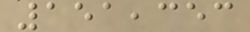151,353
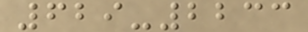629-2233
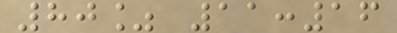80% 11:16
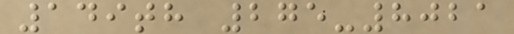149th 275-8021
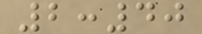2:40
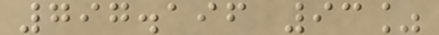797.196 93%
